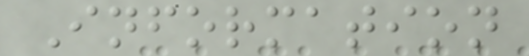Information
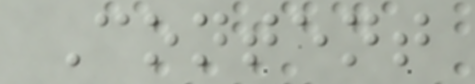Content
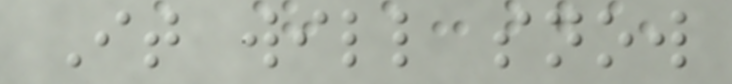It will snow
